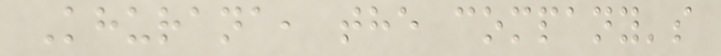Khurana, the company's
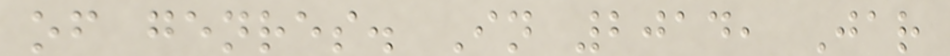of genres. In 2014, Jar
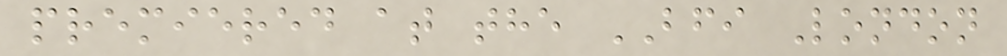premiered at the BFI London
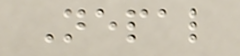Nepal
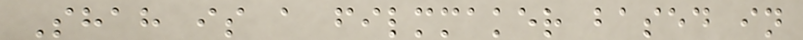Shah is a filmmaker based in
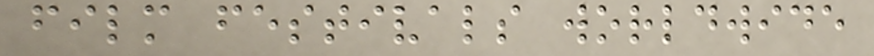film festivals worldwide
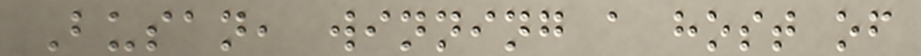Busan, winning a host of
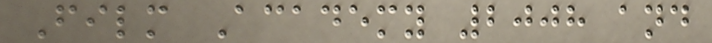Film Academy 2008 and
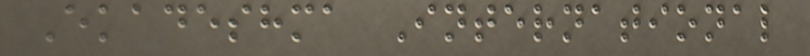Ekadeshma International
